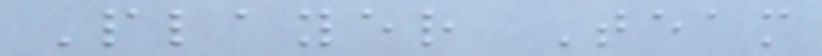Player Team
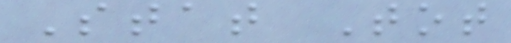Stat Tot
